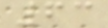63
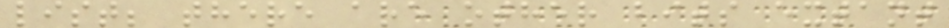list; there are other bits extant
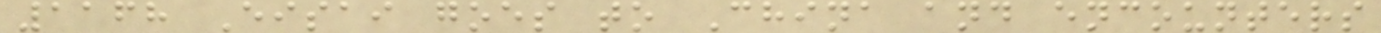1168 Eisai goes to China and encounters
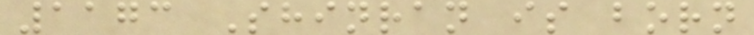1173 Shinran is born
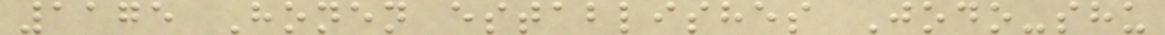1175 Honen establishes Jodo-shu
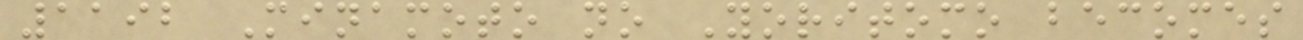1192 Minamoto no Yoritomo becomes
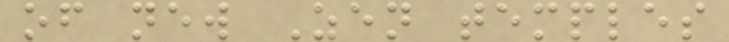of new Zen temples
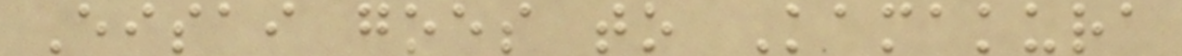Eisai goes to Kamakura
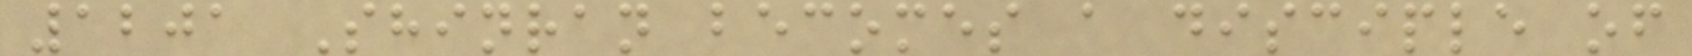1201 Shinran becomes a disciple of
